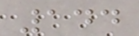144
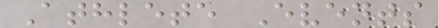Athlete Events
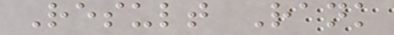Result Rank
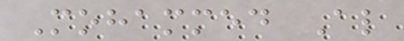Mohammed Al
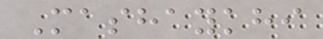Mashaykhi
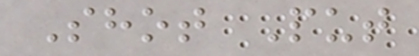Shot Put
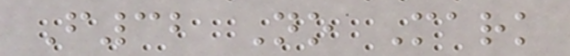F32 No Mark
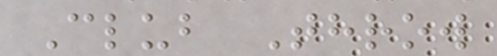Club Throw
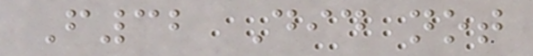F32 Did not
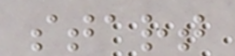start
